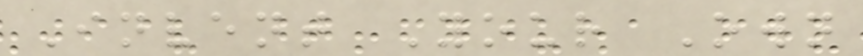Invent Your Own
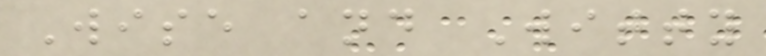Wise and Witty
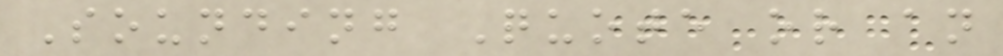Sounding Quote or an
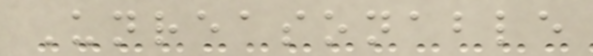Unreasonable
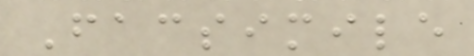Facsimile
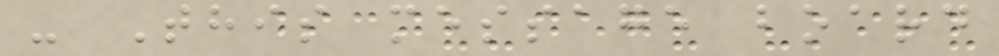- This message board
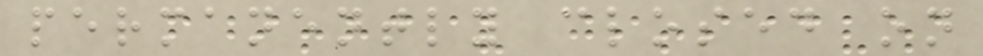permanently closed on
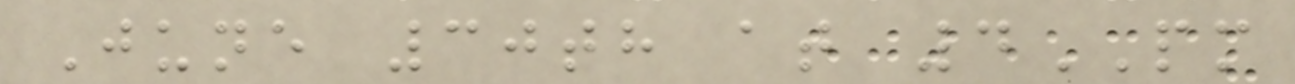June 30th at 4PM
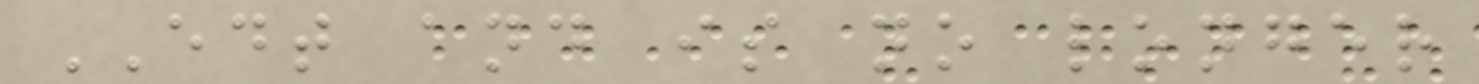EDT and is no longer
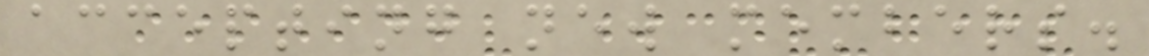accepting new members.
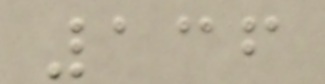136
